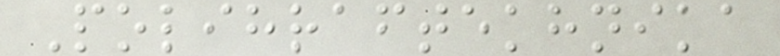Polihraftekhnika
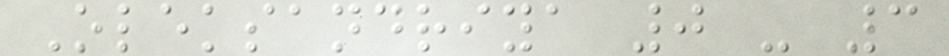Oleksandriya 0 - 3
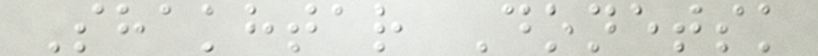Shakhtar Donetsk
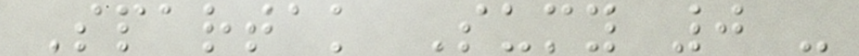Spartak Sumy 0 -
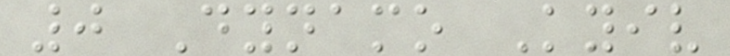0 Dynamo Kyiv
